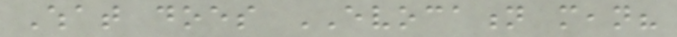What does EVOCATION mean?
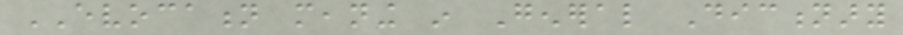EVOCATION meaning in General Dictionary
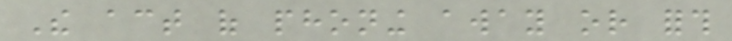The act of phoning away or forth
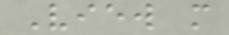View more
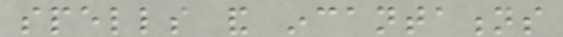spells and incantations
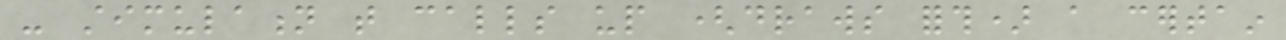- stimulation that calls up (draws forth) a certain
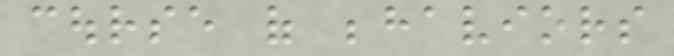course of behaviors
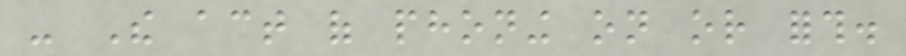- The act of phoning on or forth.
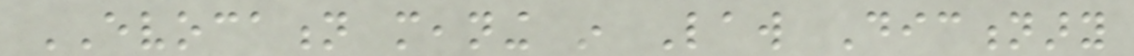EVOCATION meaning in Law Dictionary
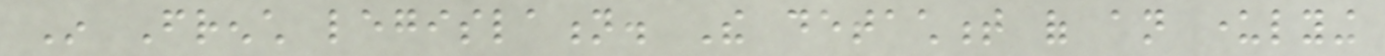In French legislation. The detachment of an underlying
